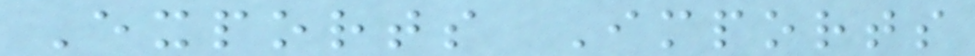Exports Imports
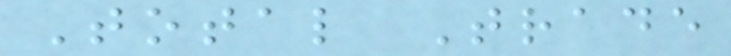Total Trade
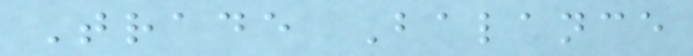Trade Balance
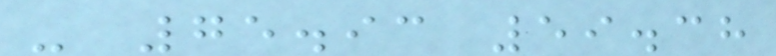- 75.93 59.38
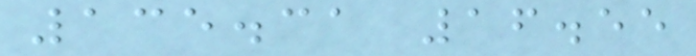135.31 16.55
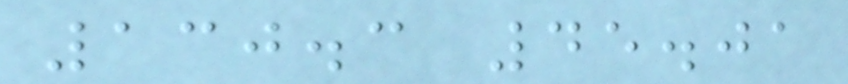130.3 45.01
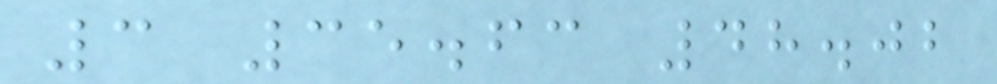3 35.63 48.02
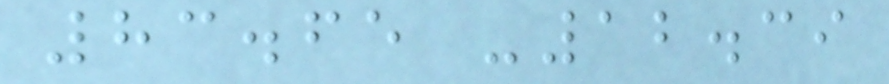83.65 -12.39
